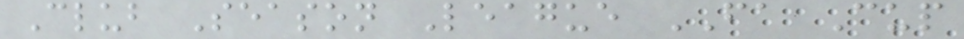Club Season League FA Cup
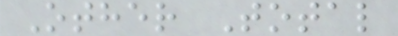Other Total
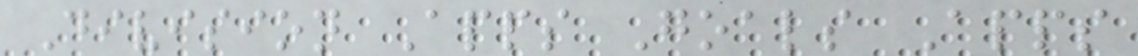Division Apps Goals Apps
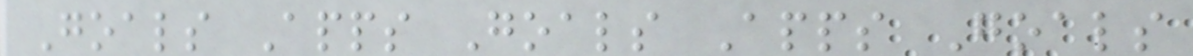Goals Apps Goals Apps Goals
